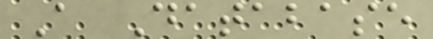A Database
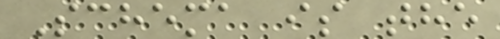Schema is the
